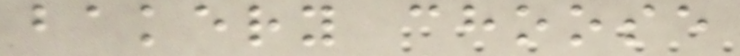bakery choose
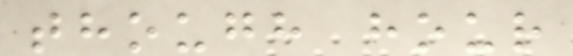though hour
